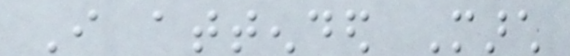I attended March
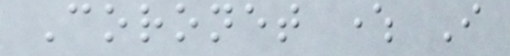Coronet where I
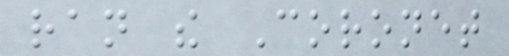ran the Coronet
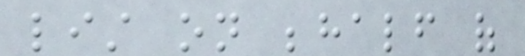list on behalf of
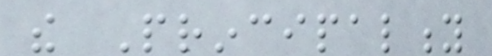the Principality
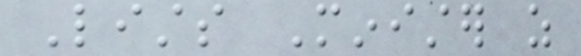Lists Minister as
